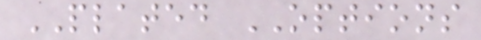PLATED OPTIONS
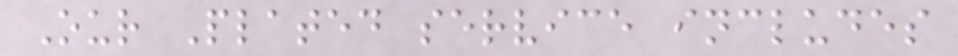Our Plated service includes
